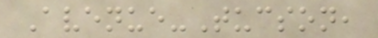Avenue-Tucson,
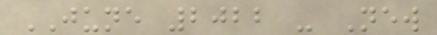JUNE 2022 - New
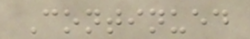Continued
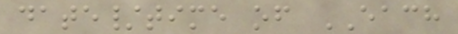date/time of EACH
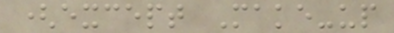(except Make-up
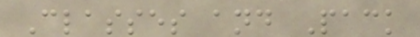Classes and Pack
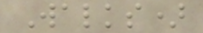Walks)
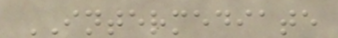INTERMEDIATE
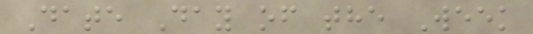Date Day of the Week
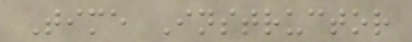Time Instructor
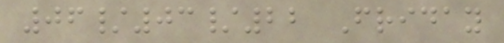06/03/22 Friday
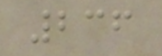236
